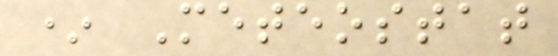* Meteostat
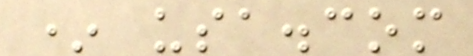* usa.com
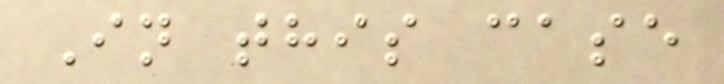In this case
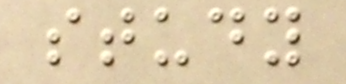study
